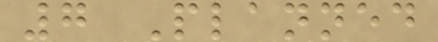7 Planned
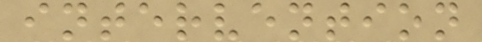intervention
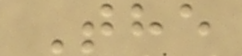The
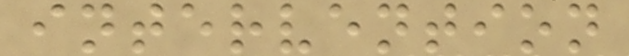intervention
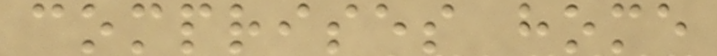comprises home
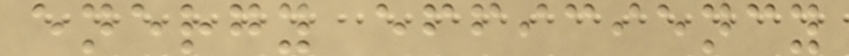energy efficiency
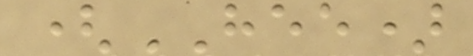(HEE)
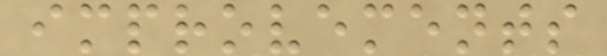improvements
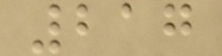217
